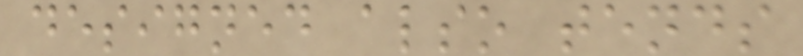designed also tends
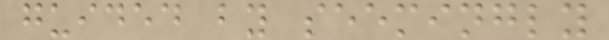guided by seemingly
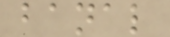banal
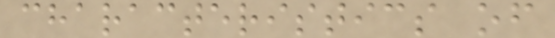characteristics of
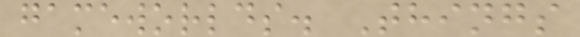gameworlds. Things
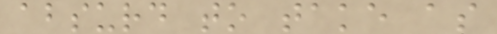absurd to take as
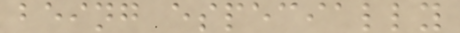being especially
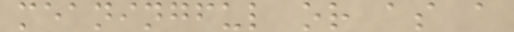meaningful or as a
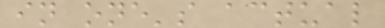in one's actual
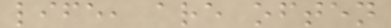life, are often
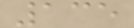135
